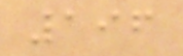196
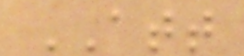ATT
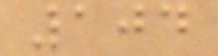104
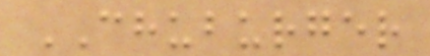CHUBURGER
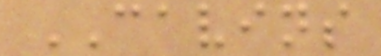CAVINS
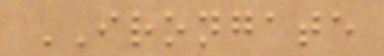IRONGATE
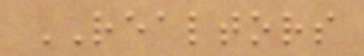REALTORS
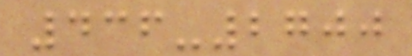436-2700
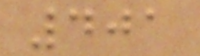401
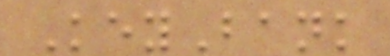KeyBank
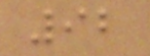92
